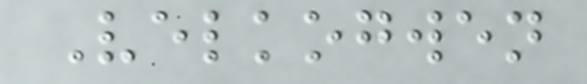Velkogwen
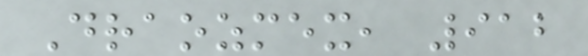Draozmex, 912
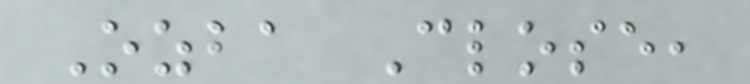Ozba Close,
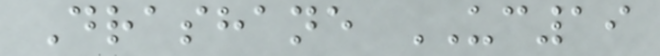Drashane UC19
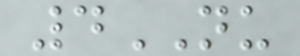4NU
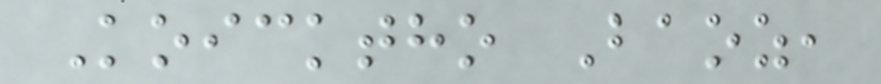Koicktho Baoz,
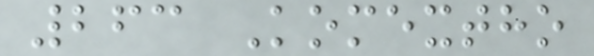263 Komextho
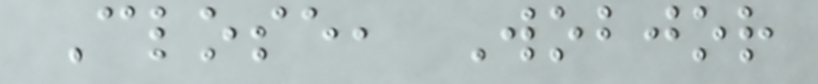Close, Wobjor
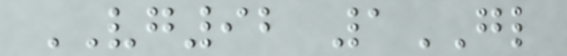VG92 1GL
